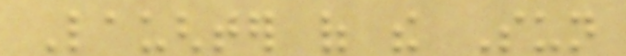Laughter of the Sun
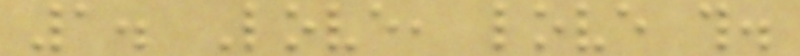1. Love, love this.
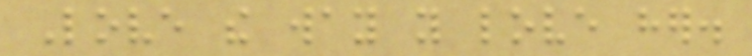Love the way you love her.
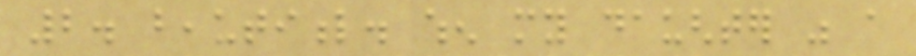2. beautiful. when my daughter was a
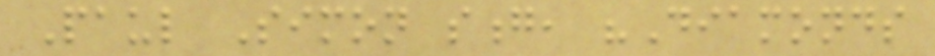Paul Simon song, "Diamonds
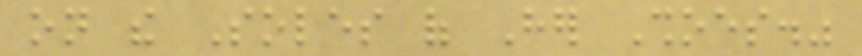on the Soles of Her Shoes."
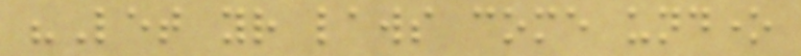"Let your laws come undone
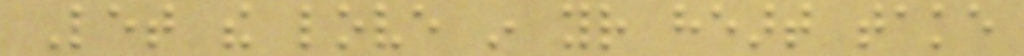Let the love in your heart take
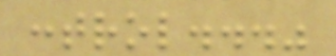control..."
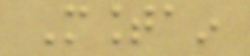Mountain
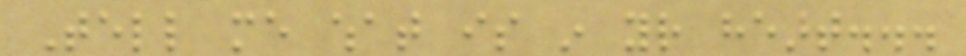Tell me what is in your heart...
